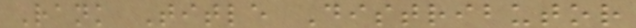Rank Title Distributor
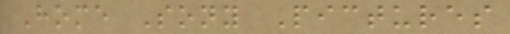Home Sony Pictures
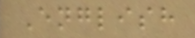English
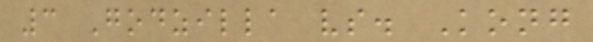3 Godzilla vs. Kong
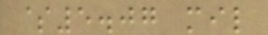$5.07 mil
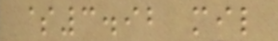$3.92 mil
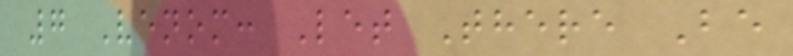7 Venom: Let There Be
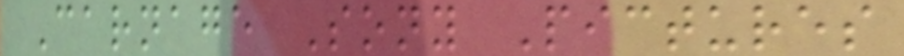Carnage Sony Pictures
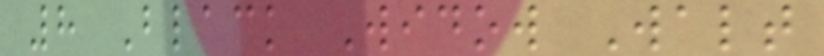8 Black Widow Walt
